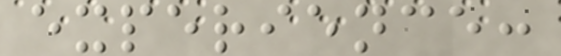experience:
